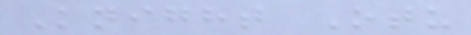Knight Otu
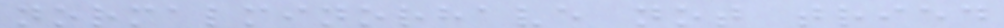normalminorhave not tried
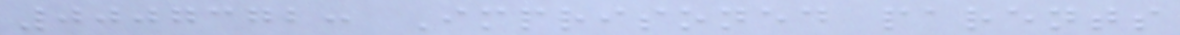0007372: Imprisoned parents
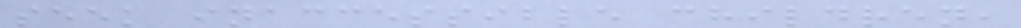seek inaccessible children,
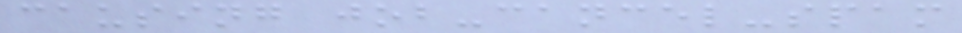causing job-cancel-spam
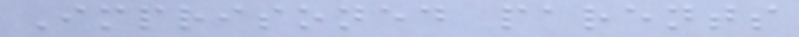Imprisoned parents
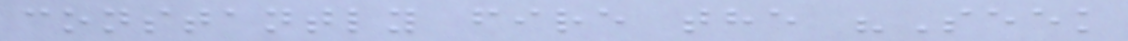constantly fire the "Seek
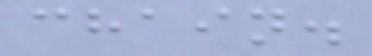chain.
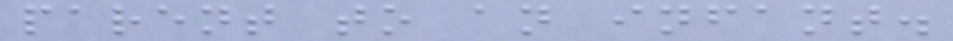parent to an infant.
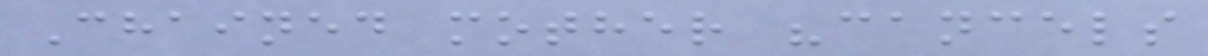Chained mother "cancels
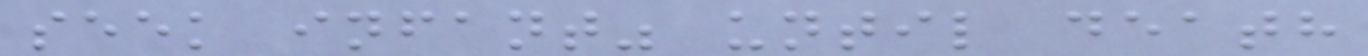seek infant" until death
